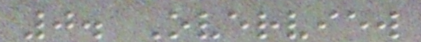0. Overview
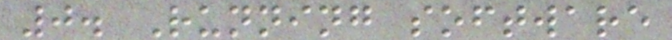0. Running software
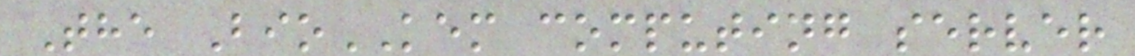The BioKEM computing server
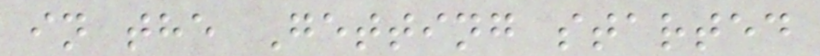in the Getting started
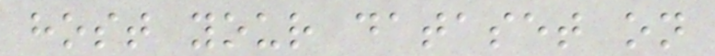host your dataset on
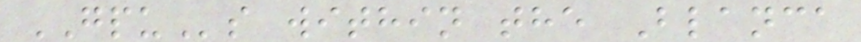GPUs within the Blanca
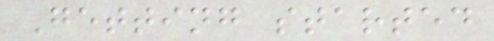Getting started
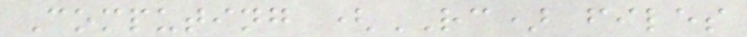Computing (RC) files
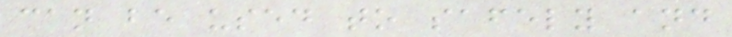can be used to safely and
